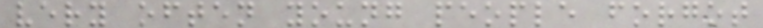very often young people forgot
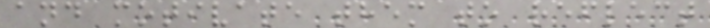and motivate them to reflect
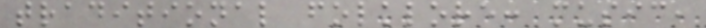traditional folklore: music,
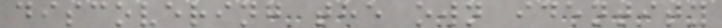discovering the own identity
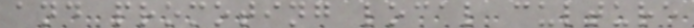and promoting local culture
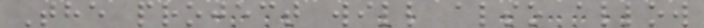The project will also allow
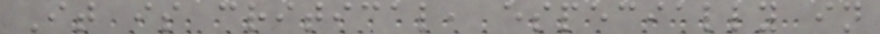It is critical, especially in
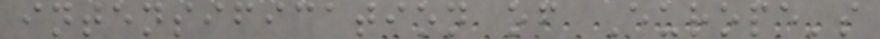intensification of Europe's
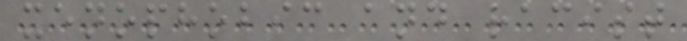xenophobic and racist
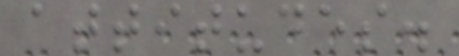attitudes.
